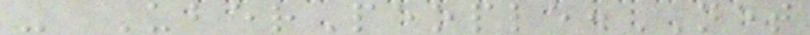- UberPeople.NET
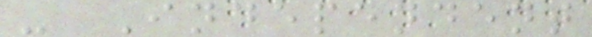- Independent
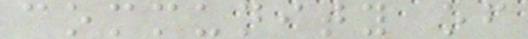community of
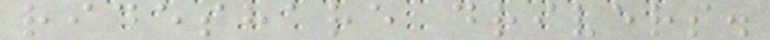rideshare drivers.
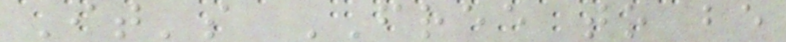It's FREE to be
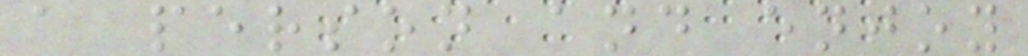a person and enjoy
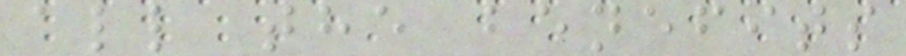all the benefits
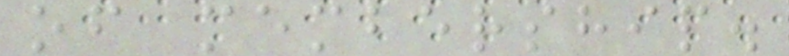of membership.
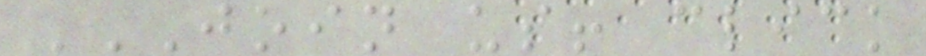JOIN US! CLICK
